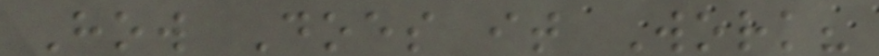How Does it Work?
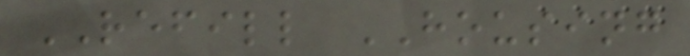REFILL HOUSING
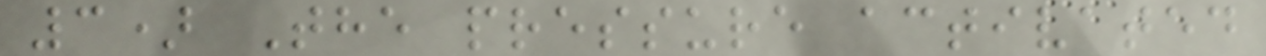3) The pressure activated
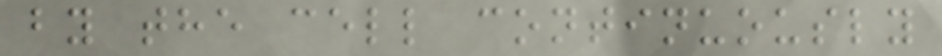by the cell continuously
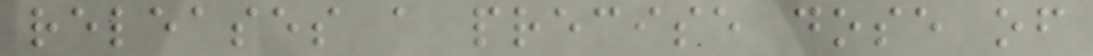releases a precise dose of
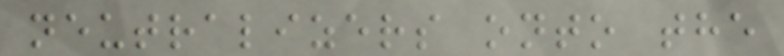neutralizers onto the
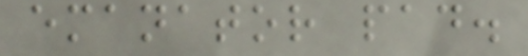emanator pad.
